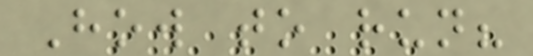How to run?
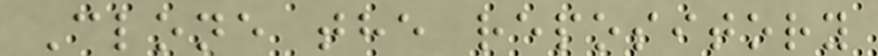Clone the repository
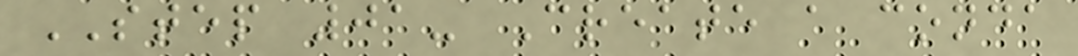STEP 01- Create a conda
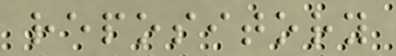repository
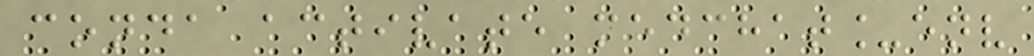conda activate medchat_env
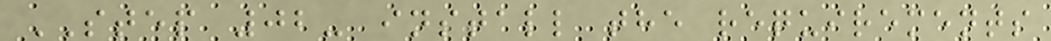STEP 02- install the requirements
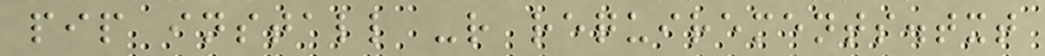pip install -r requirements.txt
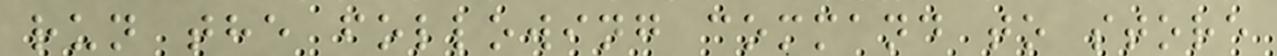run the following command to store
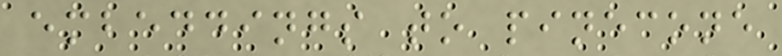embeddings to pinecone
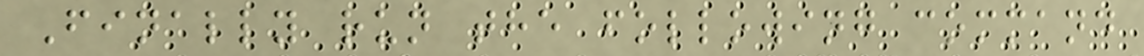Finally run the following command
